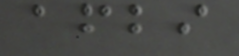afbi
